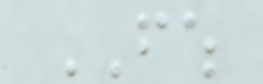FWH
